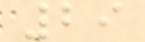29
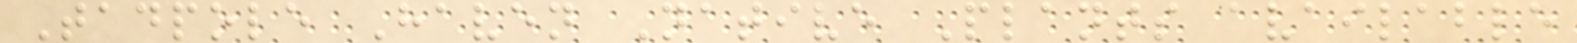Tadpole Haven Native Plants available
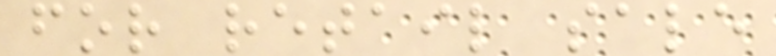for retail sale
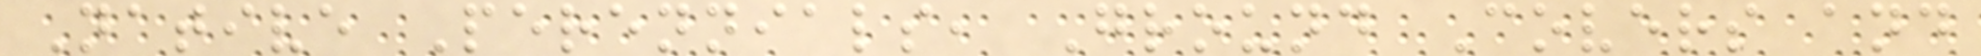Native Perennials, Ground Covers and
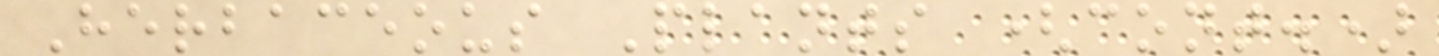Herbaceous Plants (cont.)
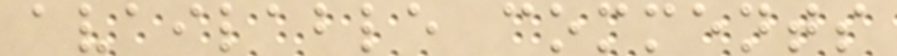available comments
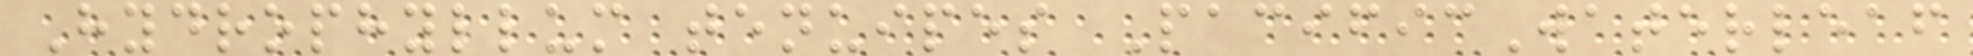Hydrophyllum tenuipes PacificWaterleaf
